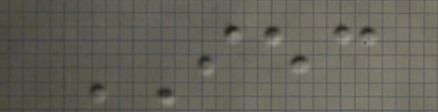IEC
